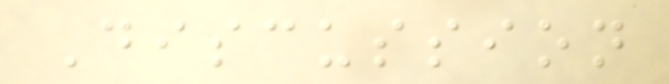Discussion
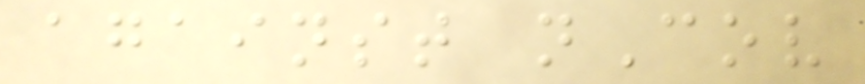against nCov
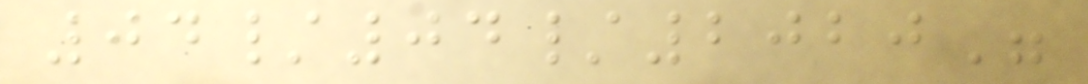04/04/2020"
